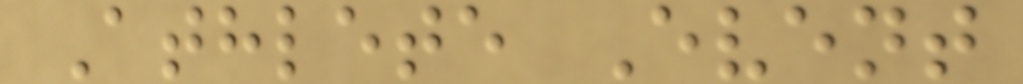Athlete Event
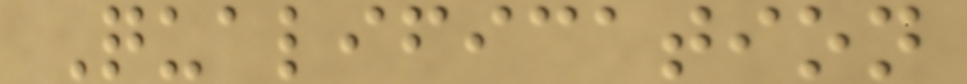Qualification
